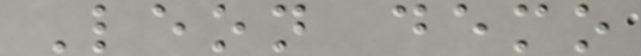Leon demo
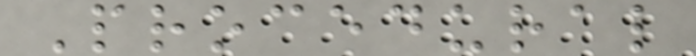Procedural
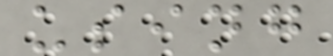using
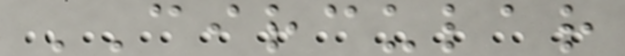CIRCULAR
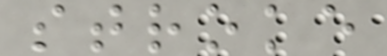stroke
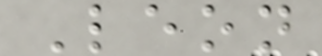Leon
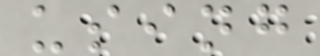using
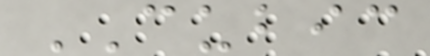CUBIC
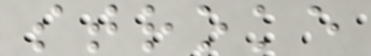stroke
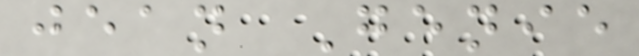jean Genie
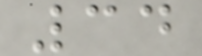34
